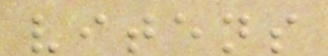vitens
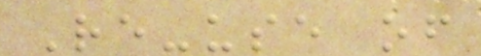Re-use of
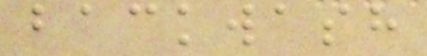backwash
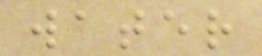water
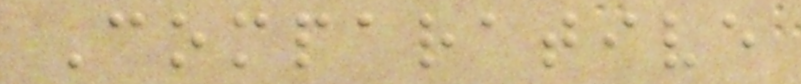Comparative
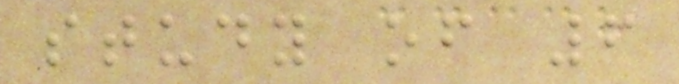study of 6
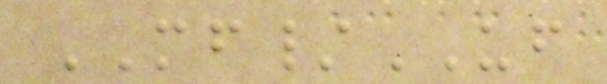MF/UF
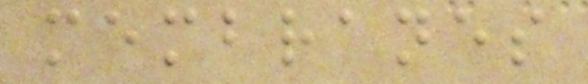membranes
